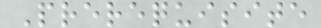Prerequisite
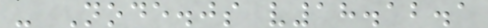- Node.js v18.12.1
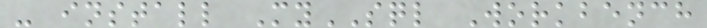- install MySQL Workbench
